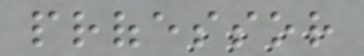professor
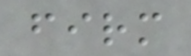firm
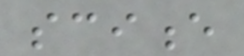science
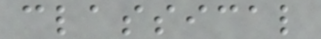classical
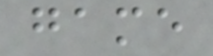game
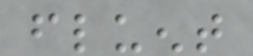fluent
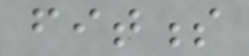fitness
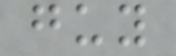guy
